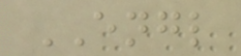ENGL
